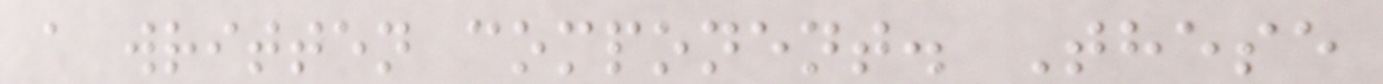a written component. These
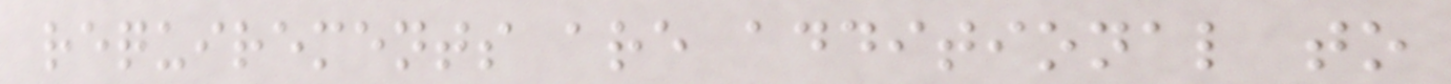requirements are additional to
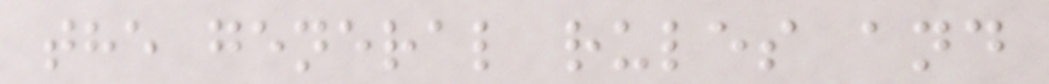the general rules and
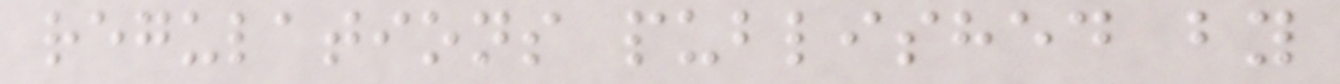regulations published by
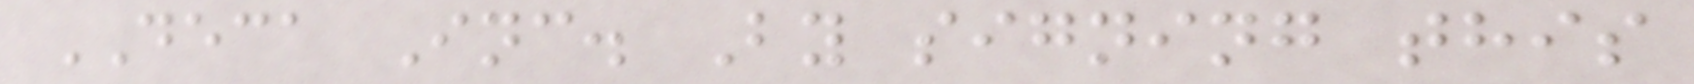DECA Inc. By signing this
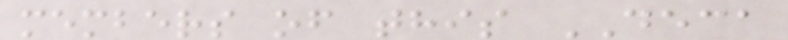members of this DECA
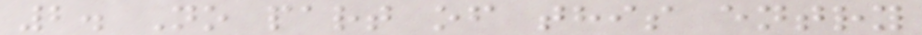2. No part of this entry
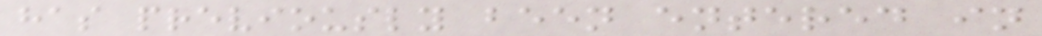has previously been entered in
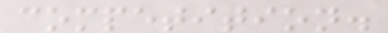competition.
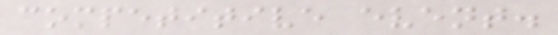competitive event.
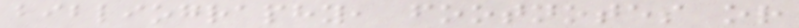bibliography, footnotes or
